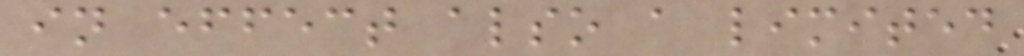in effect also a limited
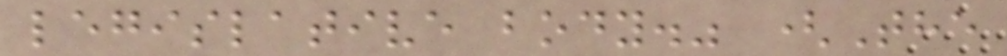legislative body." (The
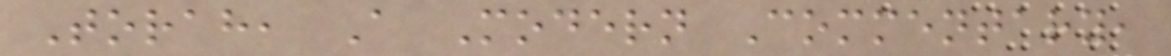Torah, A Modern Commentary,
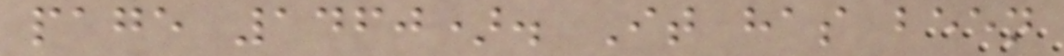page 1460). It has been
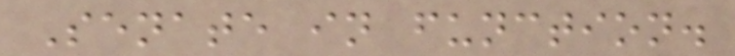Senate in function.
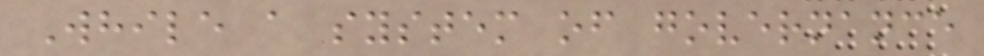While a system of governance
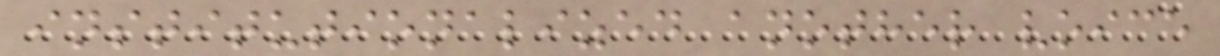institutionalized another voice
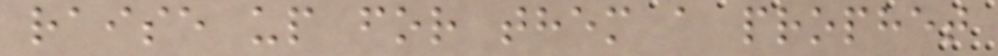raise up for them a prophet
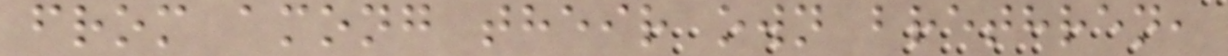from among their own brethren,
